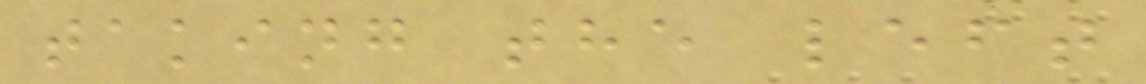taking the left
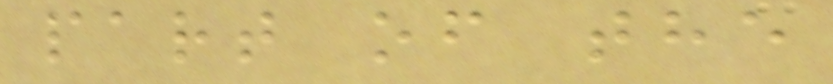part of the
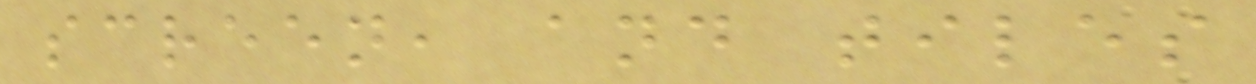screen, and tiles
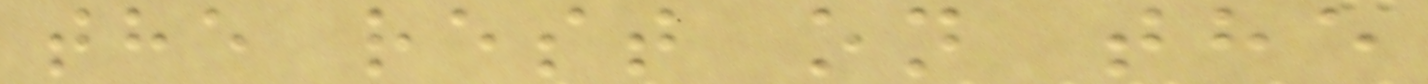the rest on the
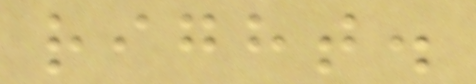right.
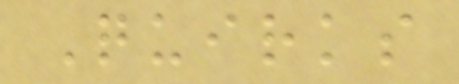Quirks
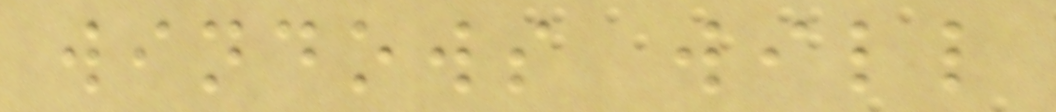windows will
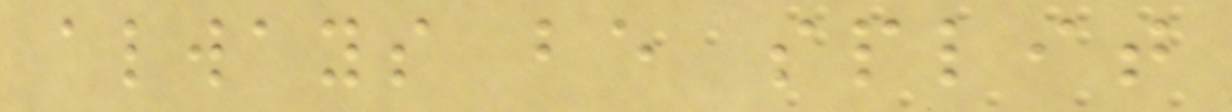always be split
